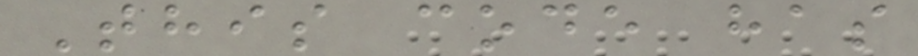This code has
